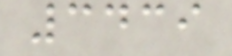3439
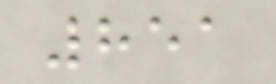851
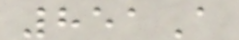851A
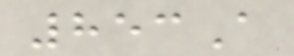853A
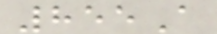855A
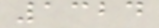1324
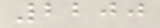2200
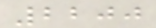2200
